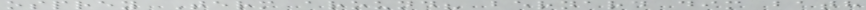osprey Term around? bernard dim bath
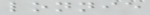lonnie
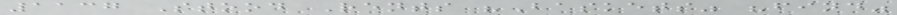1137 Stood Rents "Baskets" "find"
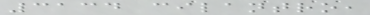3134 cilantro,
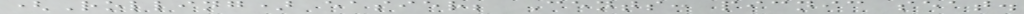(Rolling) easier; Cents: picnic seat.
